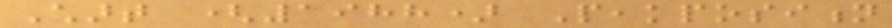Chart (1988) Peakposition
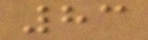83
